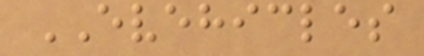EVEHICLES
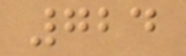724
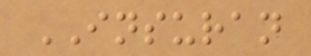INSURAN
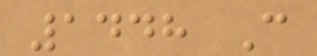1448 C
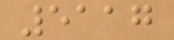5117
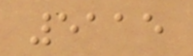5115
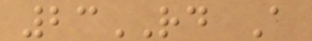23RD A
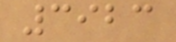3923
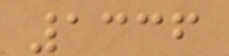1336
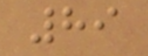89
